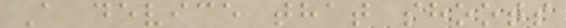A device that shoots
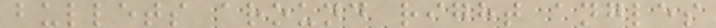bullets around right angles
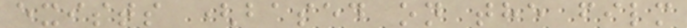exists (based on the film
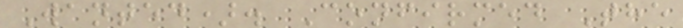Wanted). Confirmed The
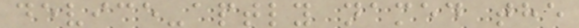device-aptly named the
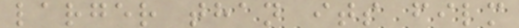larger than its film
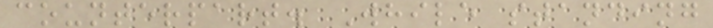counterpart. While standing
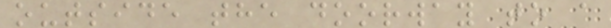outside the doorway to a
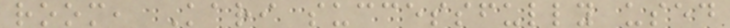room, Kari successfully used
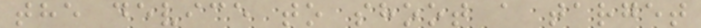the device to shoot a target
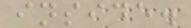inside.
